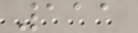111
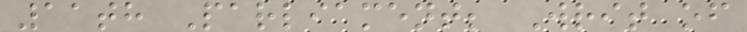11th Parliament; Writ of
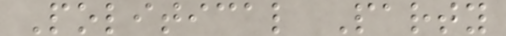Political Party
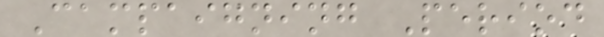Campaigning Period
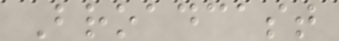Broadcast
